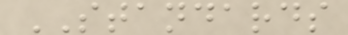STANDARDS
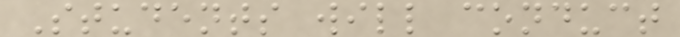Students will conduct
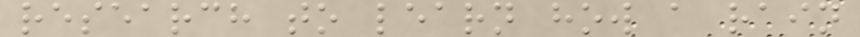research to learn how a rain
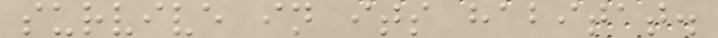survive in its habitat.
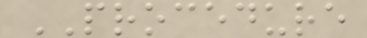PROCEDURE
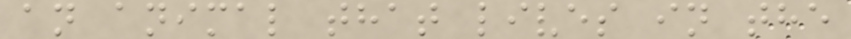an animal that lives in the
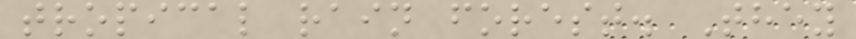tropical rain forest. They
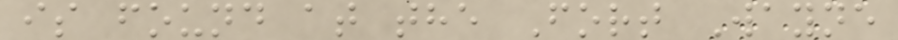is found at the Fort Wayne
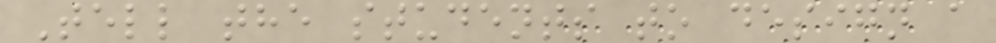Tell the students to design a
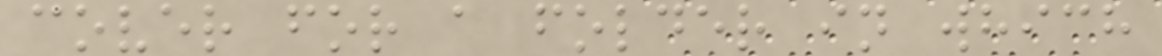cover for a folder in which
